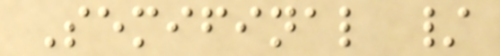Semifinal /
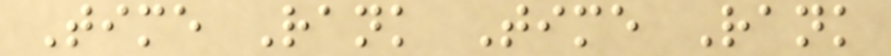Time Rank Time Rank
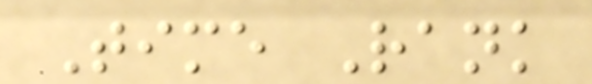Time Rank
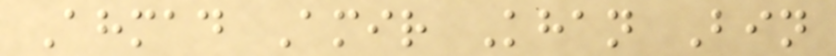Ahmad Amir Khan Bin
